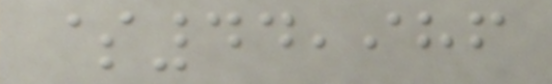$44,986
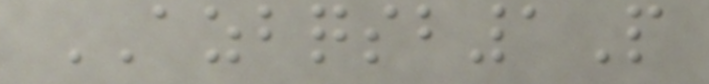AZBQSB1P
